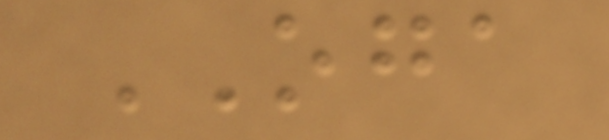OGA
